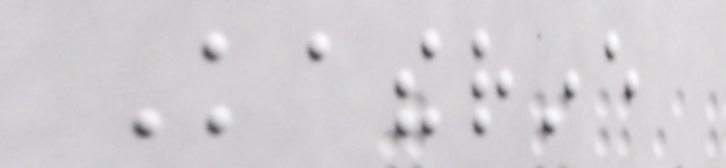Katherine
